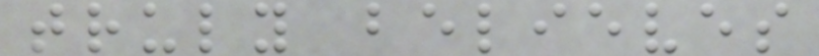truly believes
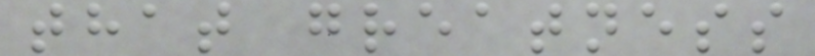that greatness
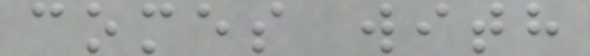comes with
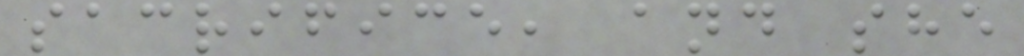sacrifice, and she
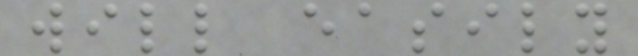will easily
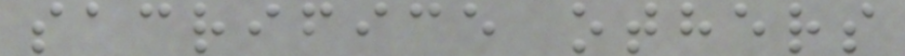sacrifice others
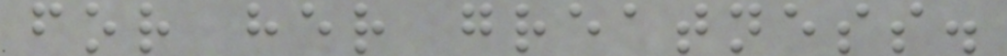for her greatness.
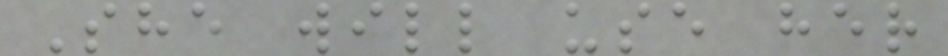She will use her
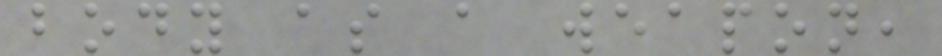body as a weapon,
